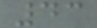43
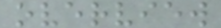overview
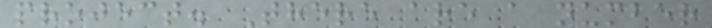project. There are a number
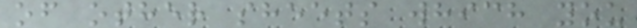of other sheets which you
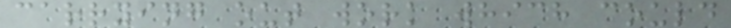carrying out work which could
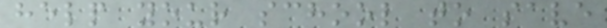help your school to save
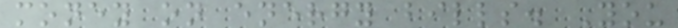money on energy bills. You
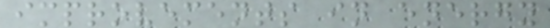improvements in energy
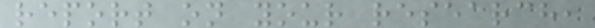report on your research,
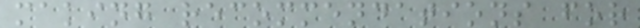making recommendations for
